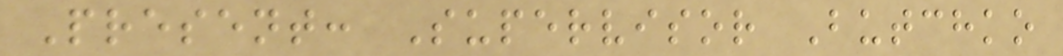Present: Supervisor Butchko
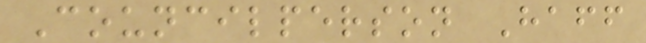Councilperson Haff
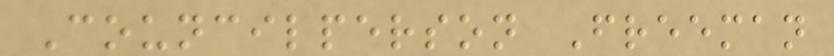Councilperson Freeman
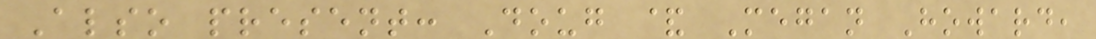Also present: Doug & Megan Howard,
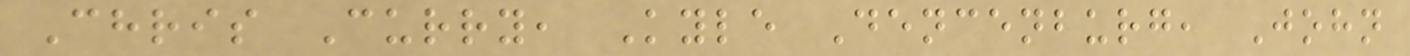Chris Curry, Kyle Dencenburg, John
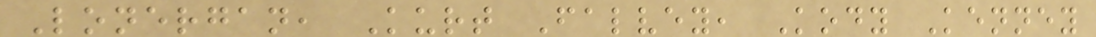Lonergan, Kurt Falvey, Kody Kenney
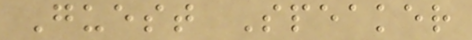Guest Speaker
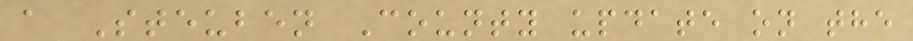a Steuben County update on the
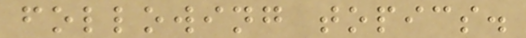following topics.
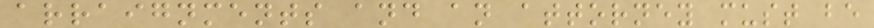arraignments and an attorney must be
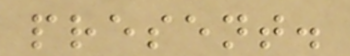present.
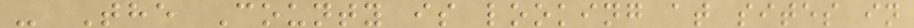- The County is looking at sites in
